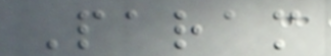Param
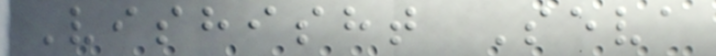Vishisht Seva
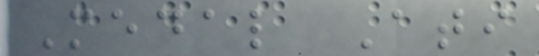Medal Ati
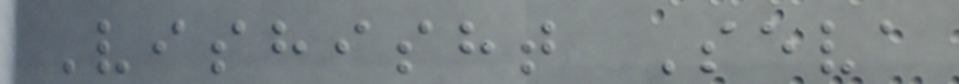Vishisht Seva
